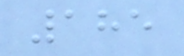185
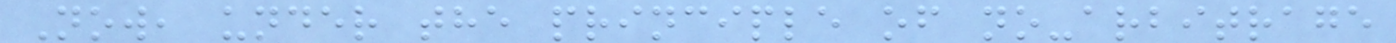Now, under the principle of no-arbitrage
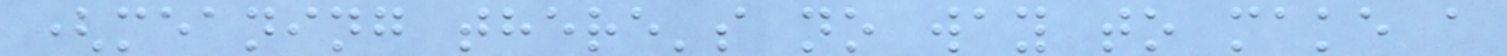(meaning there's no way to make a
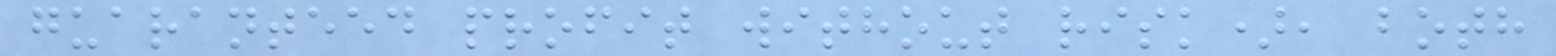guaranteed profit without risk), both
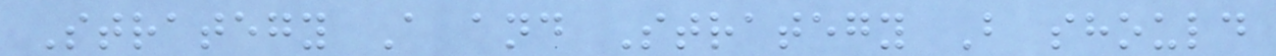Strategy A and Strategy B should
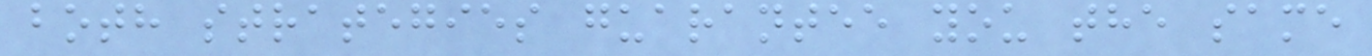both strategies guarantee you the same
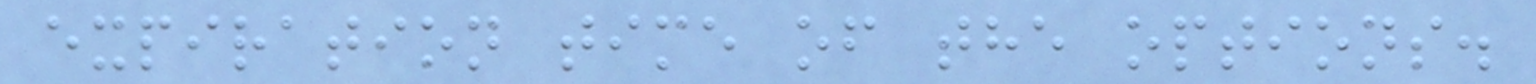expiration time of the options.
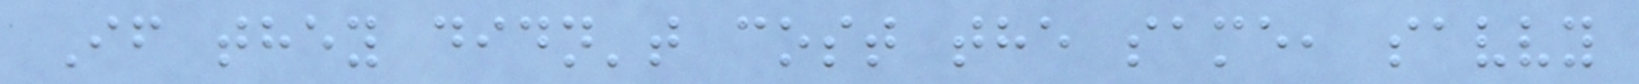If they didn't cost the same, savvy
